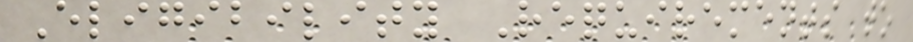Eligibility Requirements to
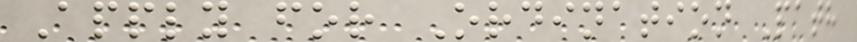Apply for Ordination Path
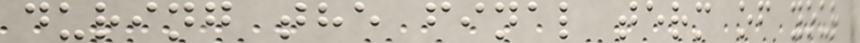during the final term of your
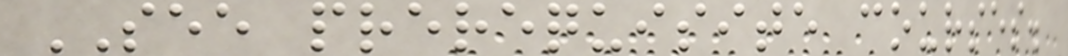SEE prerequisite courses.
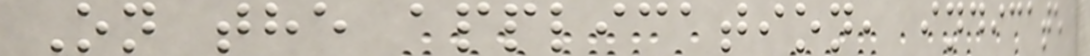On the application, indicate
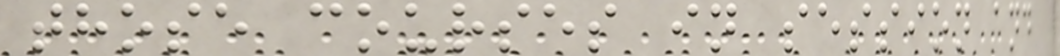those courses in session and
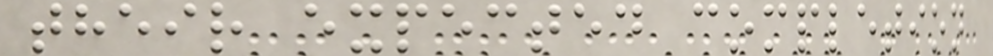their expected completion
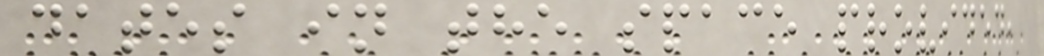dates in the space provided,
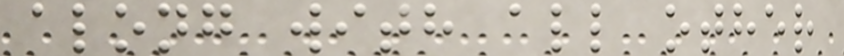along with all other
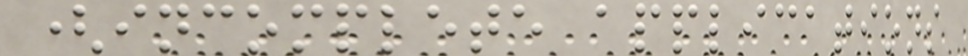(incomplete applications
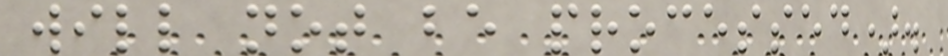will not be processed).
